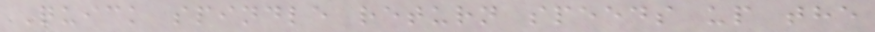Quick spindle return speeds up the
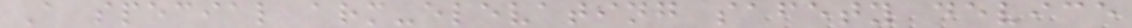A special arm-elevating safety device
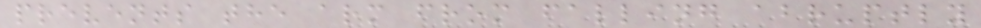prevents the arm from falling abruptly
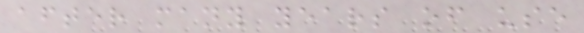after many years of use
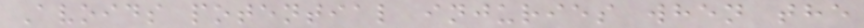Avoids potential injuries when the
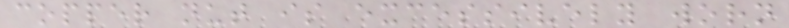copper nut is excessively worn
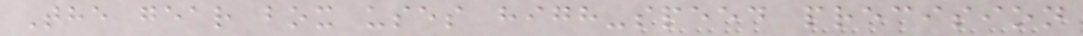The gear box uses high-speed precision
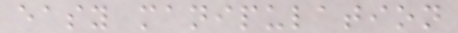easy manipulation
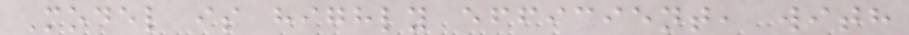Model is highly efficient, with
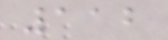112
